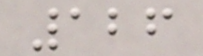126
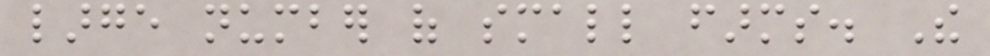large number of small farms. The
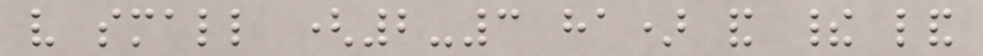very small (2-3 ha) and their land
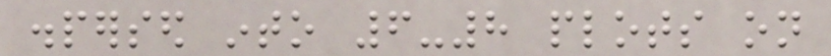dispersed into 6-8 plots on
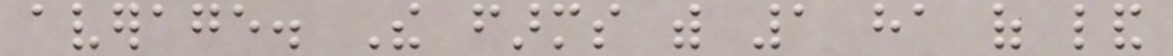average. The farms with 1 ha of land
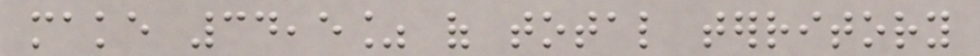make 34,5% of total territory
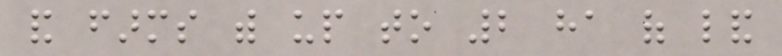and farms with up to 2 ha of land
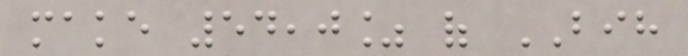make 54,0% of BIH
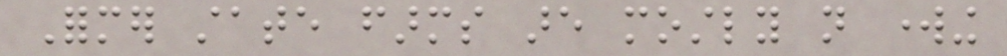Former state farms are mostly not working
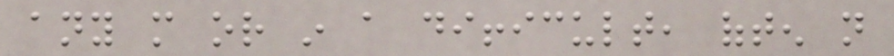any more or in a difficult, often not
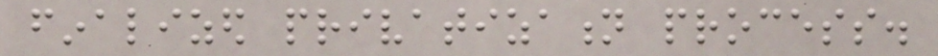finalized privatization process.
